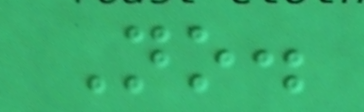No.
